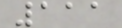111
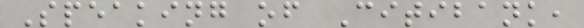Speaking of Citibank,
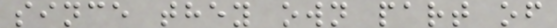since they own part of
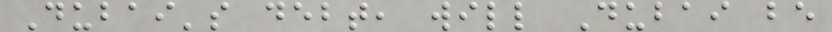Dubai's debt, will Dubai be
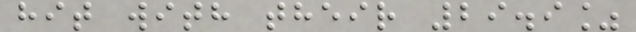hit with their 29.9%
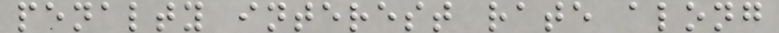penalty interest rate along
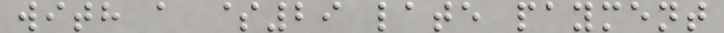with a $29 late payment
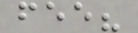fee?
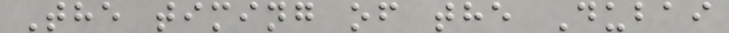The timing of the Dubai
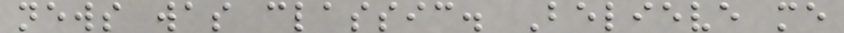news was classic. Believe me
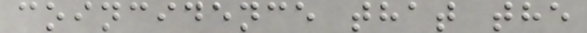coincidence that the
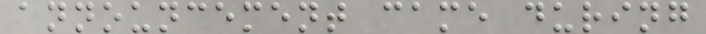announcement came during
